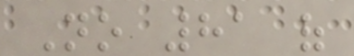No 81 of
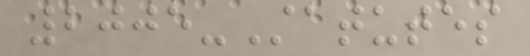2005-Statutes
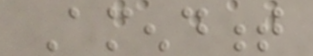Amendment
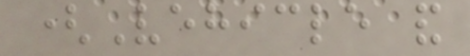(Vehicle and
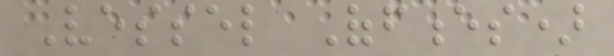Vessel Offences)
